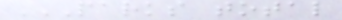PARKS TOTAL
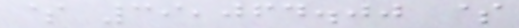$ 39,064.00 $
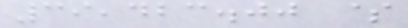39,423.00 $
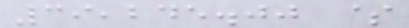39,245.00 $
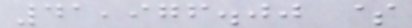41,976.00 $
